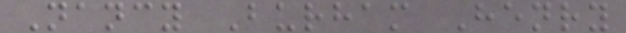Nancy Burham Henry
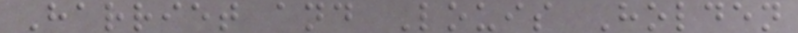Harriet and Louis Holden
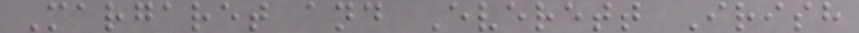Margaret and Everett Irish
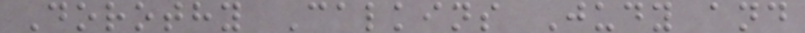Dorothy Calkins Judy and
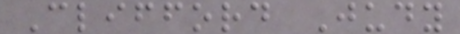Clifford Judy
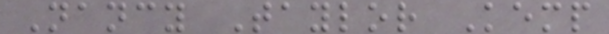Nancy Taylor Kemp
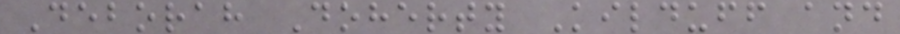Deborah Doherty Kilduff and
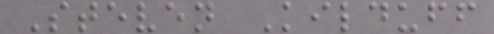Steven Kilduff
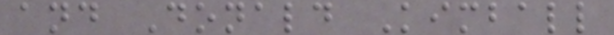and Donald Kimball
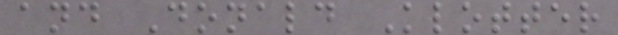and Donald Klotter
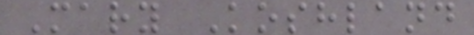Mary Koshland
